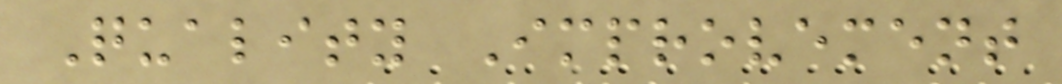Quality Improvement
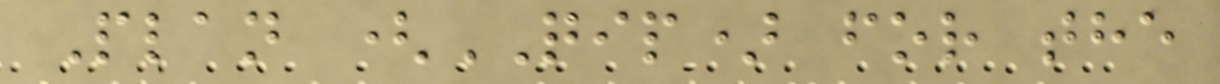Plan (QIP) for the
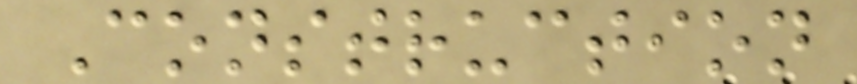Construction
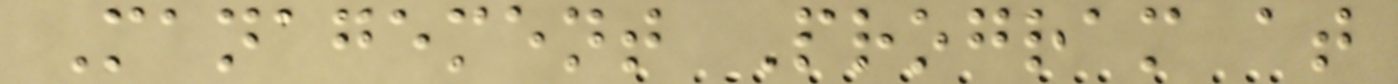Management Program at
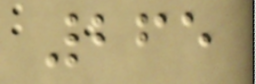265
